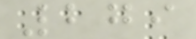279
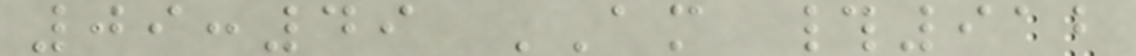09:49 AM #912
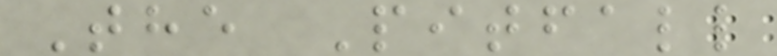The Pitfall
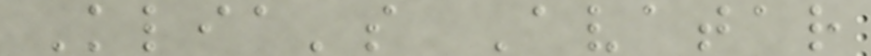Klia's Avatar
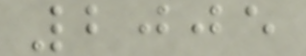2005
